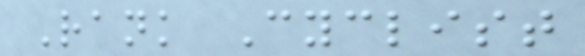Rank Cyclist
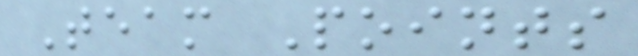Team Points
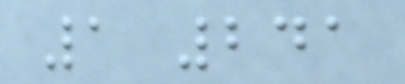1 241
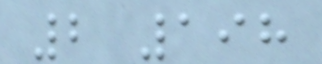2 198
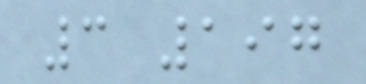3 197
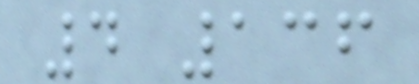4 136
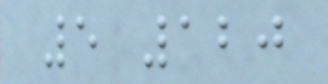5 120
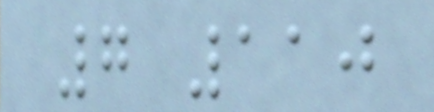7 110
